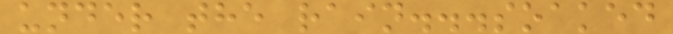under the rain...soaked
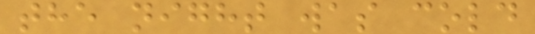the night was cold
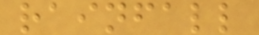rainfall
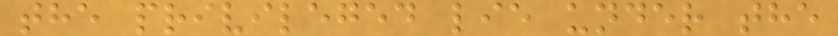the privileged lie under the
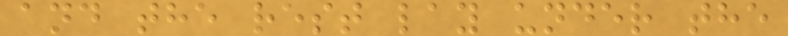and the rest lay under the
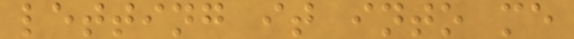letting it into me
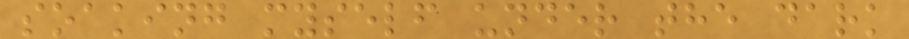soaking myself under the dark
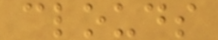clouds
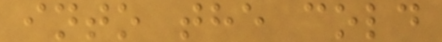into the cold
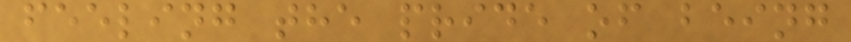feeling the pride of being
